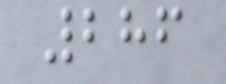286
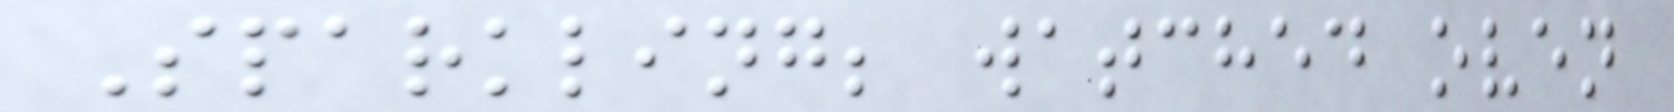Sparkling; watched oven
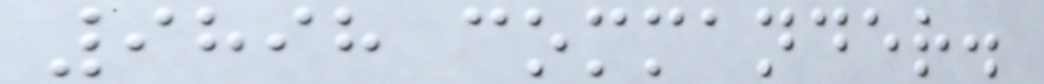9898 commander.
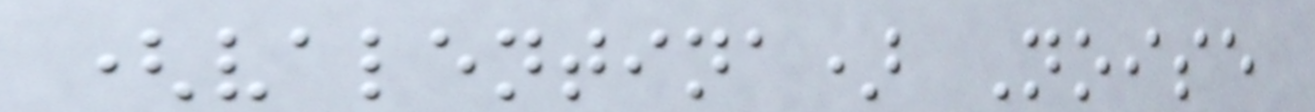(valentina) Noise
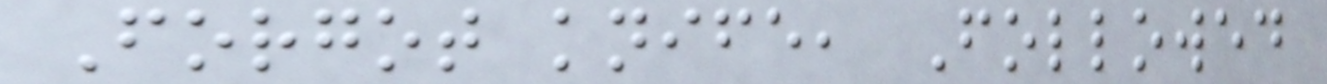Forgot knife, Followed
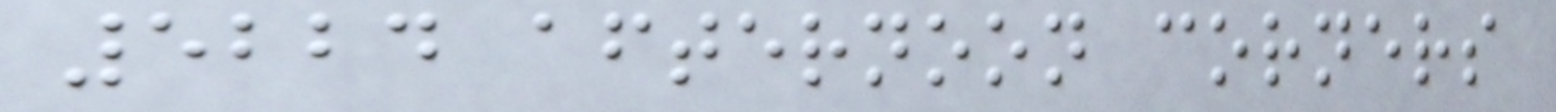5224 afternoon corners
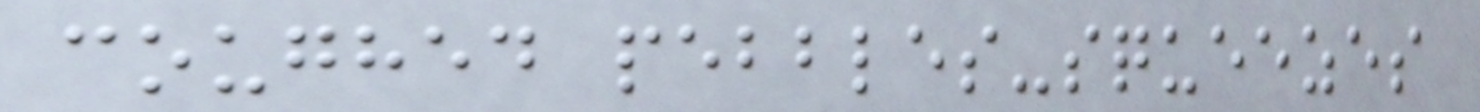coughed pebbles-squeezes
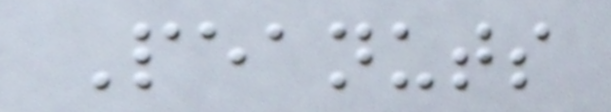Peanuts
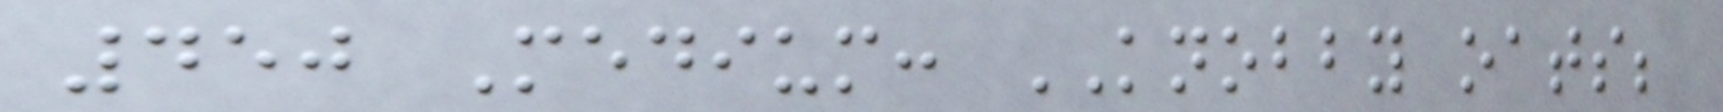450 Medium: KNOBBY oats;
